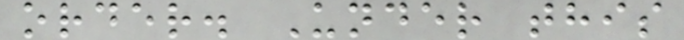order. Under this
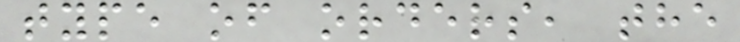type of orders, the
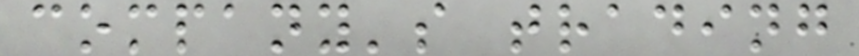company's trading
